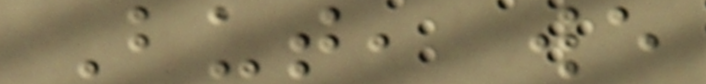But, we
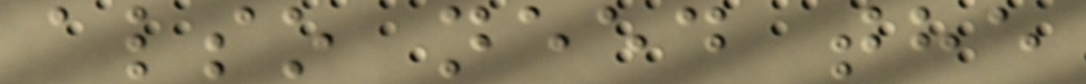also need the
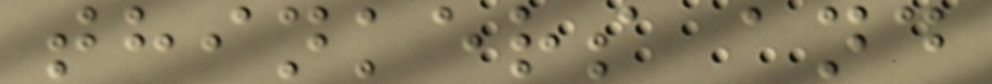thinkers and
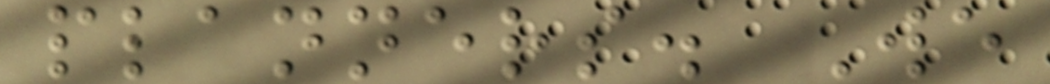planners. We
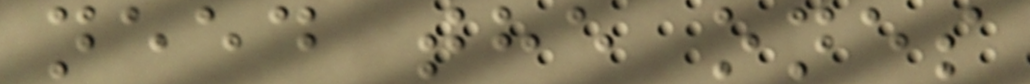need the ones
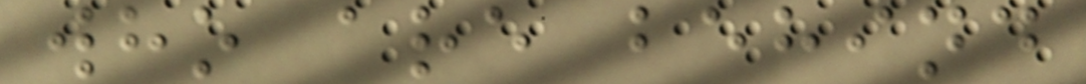who are behind
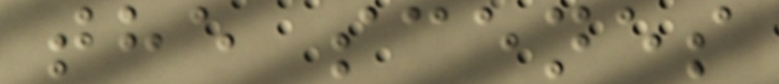the scenes
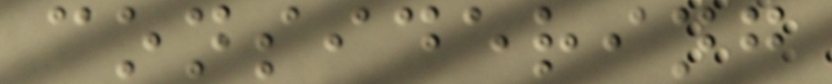considering
